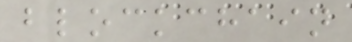blockchain
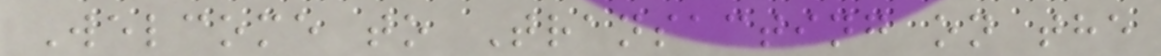Welcome to Transacting on the
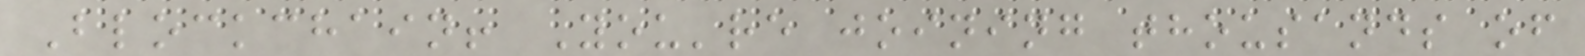Blockchain! You're joining thousands of
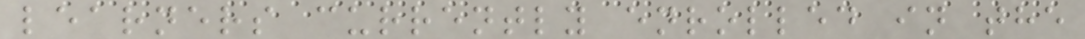learners currently enrolled in the
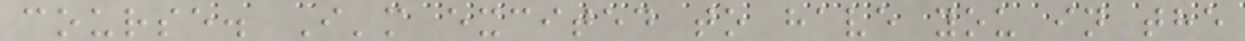course. I'm excited to have you in the
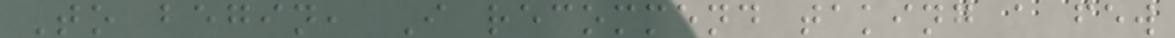To begin, I recommend taking a few
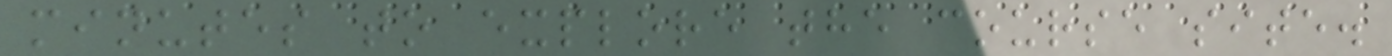minutes to explore the course site.
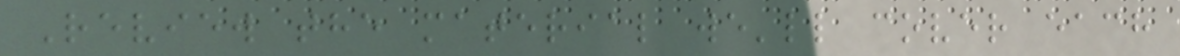Review the material we'll cover each
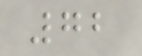72
